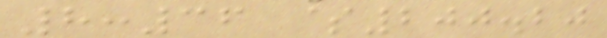8:36 $200.20
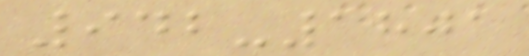942-1801
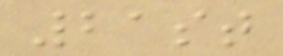21st
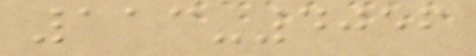113-4056
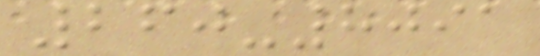260-8091
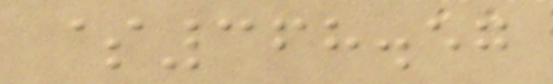$368.57
